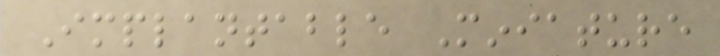Implantable Miniature
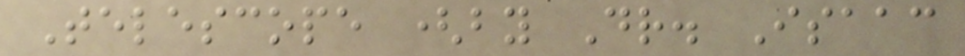Telescope (by Dr. Isaac
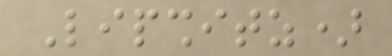Lipshitz)
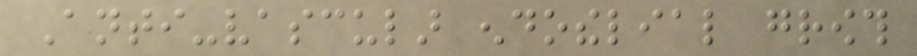Anti-vascular endothelial growth
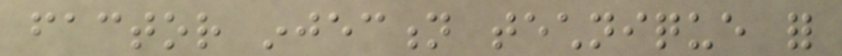factor injection technique for
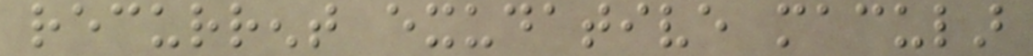recurrent exudative macular
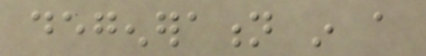degeneration in a
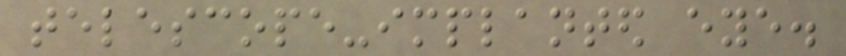telescope-implanted eye.
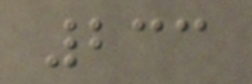233
